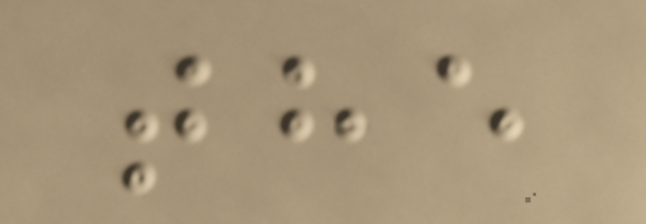the
